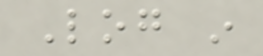Log in
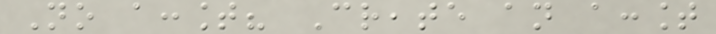No account? Create an account
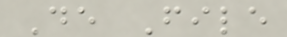De File
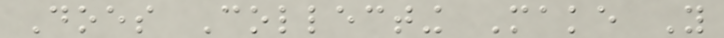Does Collecting Make You
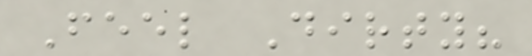Feel Dirty?
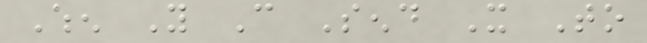When You Can Send It To
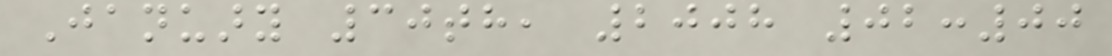January 30th, 2008 02:00
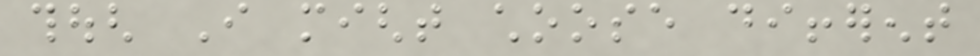though I might choose different
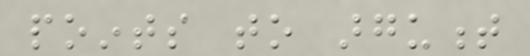points to argument
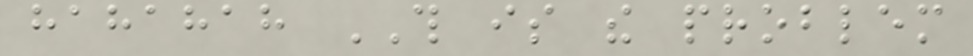hahahah THIS is the problem
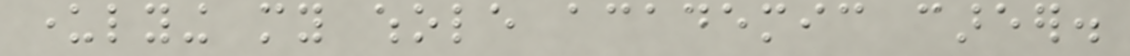underlying my whole academic career.
